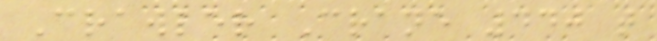Crawler Crane 440 t
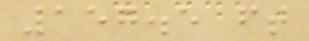157.5 ft
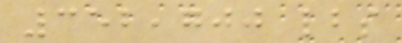352,700 lbs
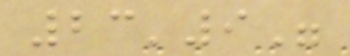23'9"
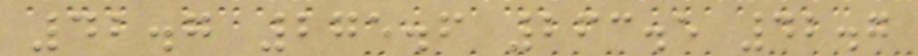42.7 275.6 263.5 42.7
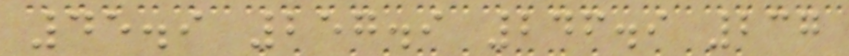45.9 257.9 246.9 237
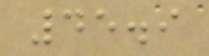45.9
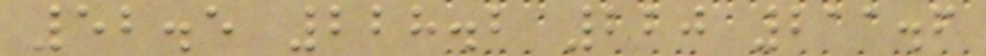52.5 228.2 220 211.6
